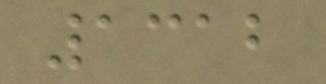1312
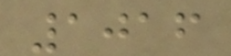1016
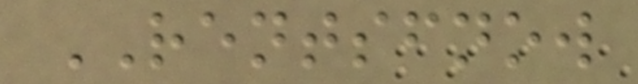RENTSFNOW
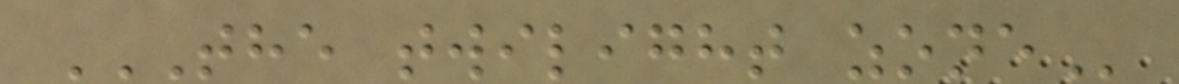THE TWILIGHT ZONE
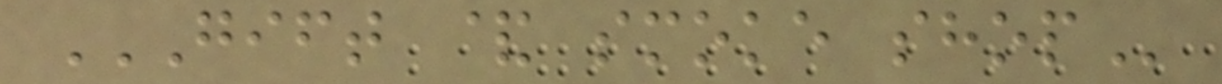GIFT & SMOKE SHOP
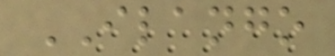ILANGO
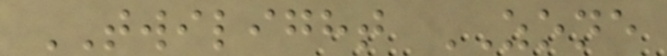TWILIGHT ZONE
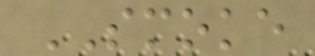SMOKE
